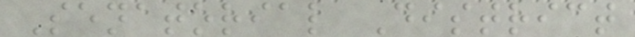Senatorial District
